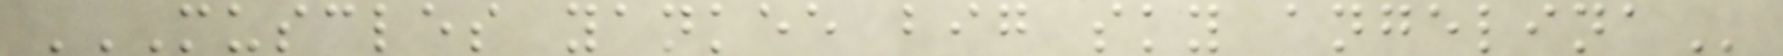MUSCLES YANKEE BIG SKY ANGELINA
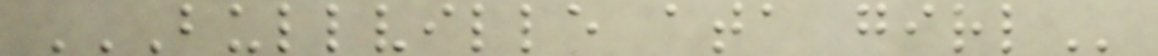BULLVILLE ATA GIRL
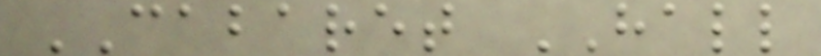CABARET HALL
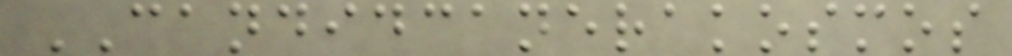CANDIDCANERAKOSMOS
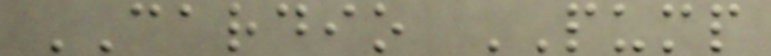CARDIO PUMP
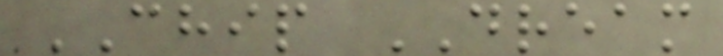CHIP DREAM
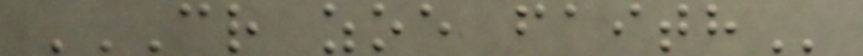CR ZOE FAITH
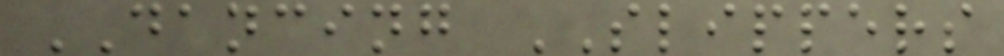DANCING SLIPPERS
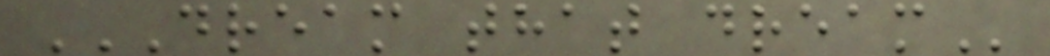DREAM THAT DREAM
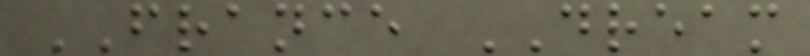FRANCE DREAM
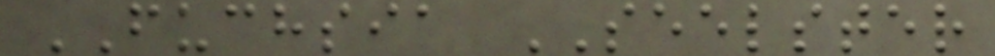FUCHSIA SEELSTER
